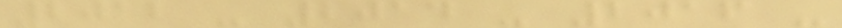2012 - 2014 - 2016 -
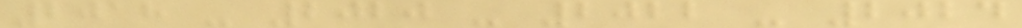2018 - 2020 - 2022 - 2024
